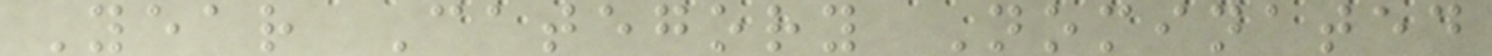Year Category Nominated
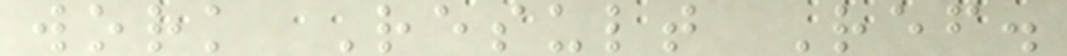work Result Ref.
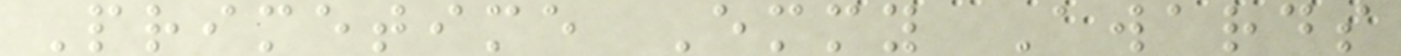Primetime Emmy Awards
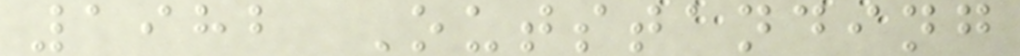1982 Outstanding
